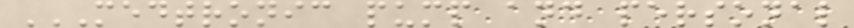MEDTRONIC PUMP AND PERSONAL
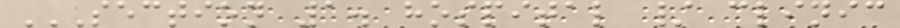SECTION 1. HOSPITAL / CLINIC
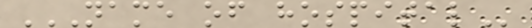NAME OF HOSPITAL
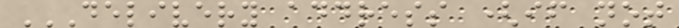DELIVERY ADDRESS (IF NOT
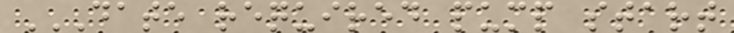DATE REQUIRED PUMP START
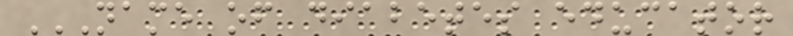NAME OF DIABETES EDUCATOR
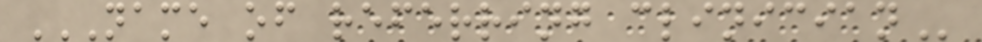NAME OF REFERRING CLINICIAN
